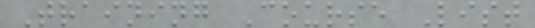Training Course List
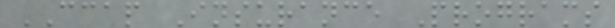CCAP Insurance Programs
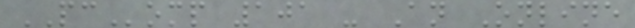PComp 101 - An Online
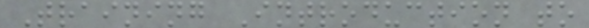Training Introduction to
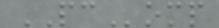PComp
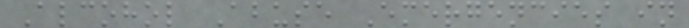Alcohol Abuse Emergencies in
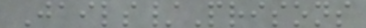Jails/Prisons
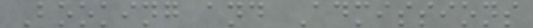Booking and Admissions
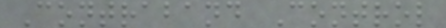Contraband Control
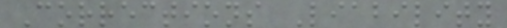Corrections Liability
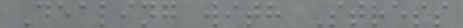Dealing with Stress
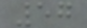57
